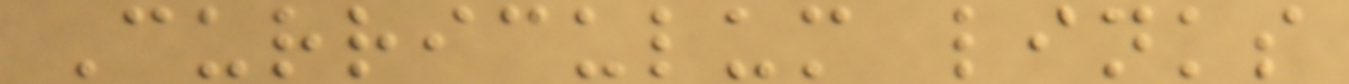Curriculum links
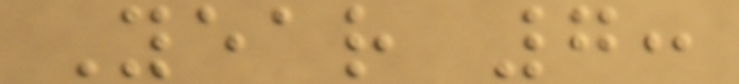Year 7:
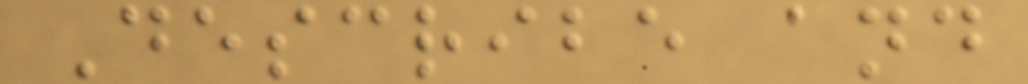Describe and
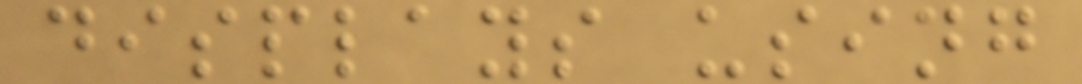displays using
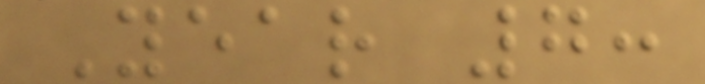Year 7:
